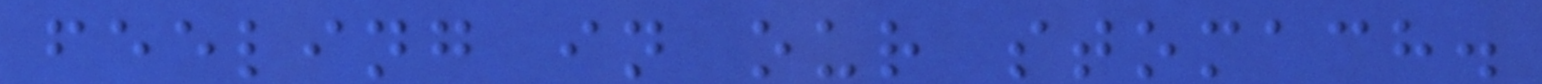feeling in our stomach.
